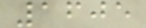1605
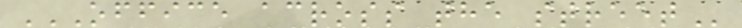OFFICE ACROSS THE STREET
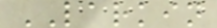LARKIN
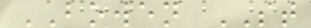BOWEN ST
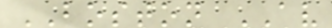BOSTON AV
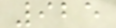925
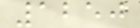1250
